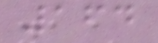164
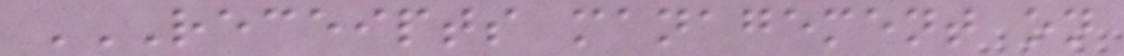RECEIPTS MANAGEMENT ON
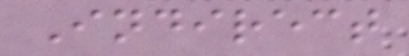Indirect
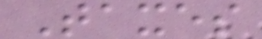Taxes
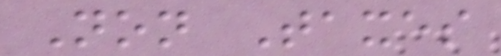Non Taxes
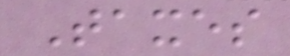Taxes
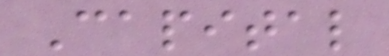Capital
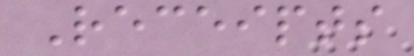Receipts
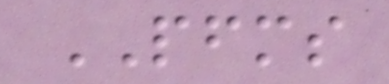PFMS
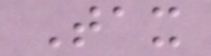Tax
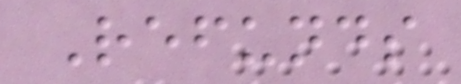Refunds
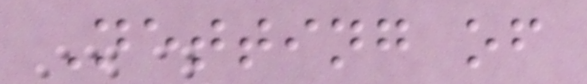Netting of
